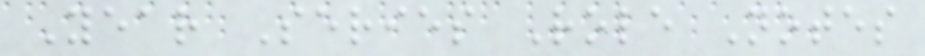Year Series Role Notes
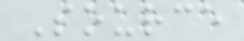Source
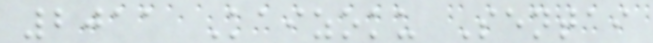2011 Kaizoku Sentai
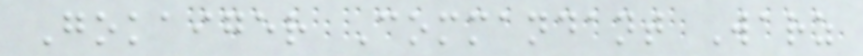Gokaiger Commandant Warz
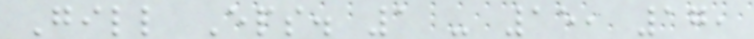Gill Eps. 1 - 15, 17,
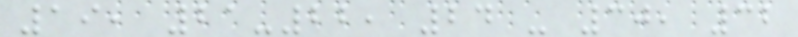19, 21-22, 24 - 30, 32
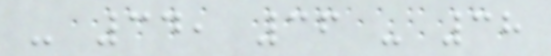- 34, 36 - 38
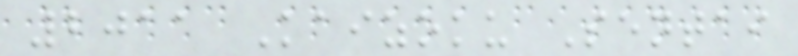2011 Kaizoku Sentai
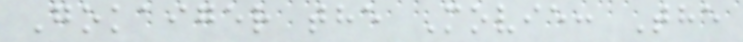Gokaiger the Movie: The
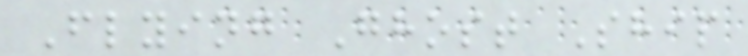Flying Ghost Ship
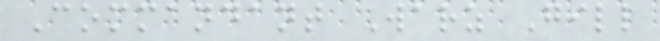Commandant Warz Gill
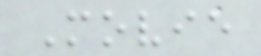Movie
